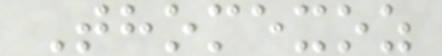Thomexoz
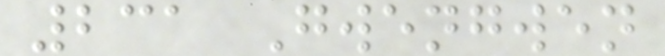231 Gwengwen
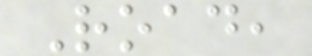Road,
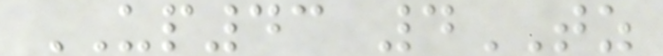UP43 4TZ
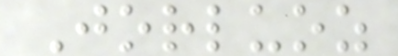Jorluoz
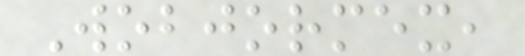Wobjormex,
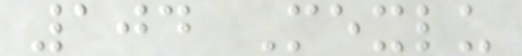104 Mexlu
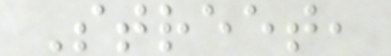Street,
